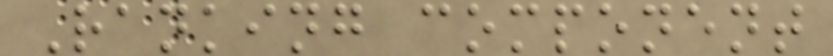Ranking component
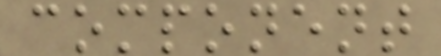component
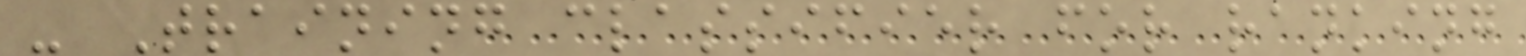- Training classifier for ranking
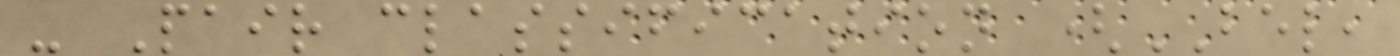- Pair classification (BEL,
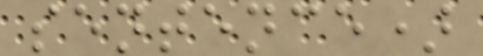sentence)
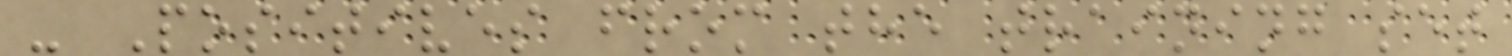- Positives from the training set
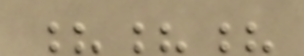???
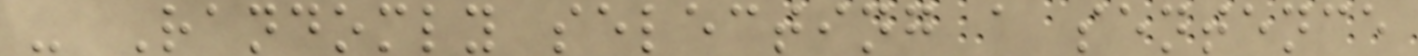- Randomly selecting a sentence
